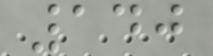140
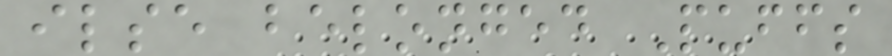ilse belonged Puffs
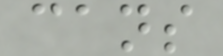cans
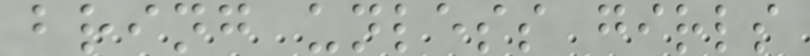bring unless girls
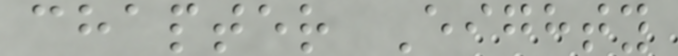chapter Eighty
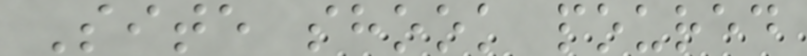Site shook poured
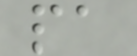pa
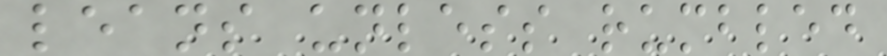leans unless rumbled
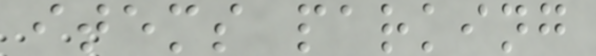items parking
